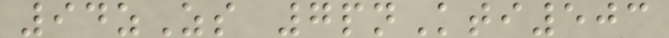94zZs 7pnKti503
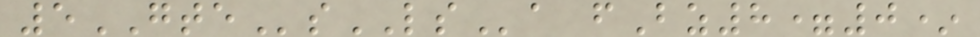5GTEsLSa fBz8=0*
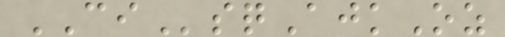CIsqAjkOz
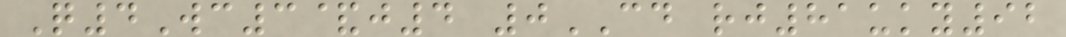Q4Wc3&j4 0CD rj81uky92
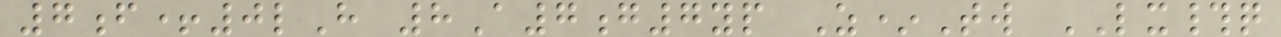7f+0lH 8A7g7yp Z*Tw LX#q
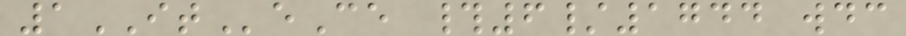1ITeCe #6/1744 wdc
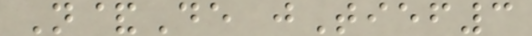N&De jTief3
